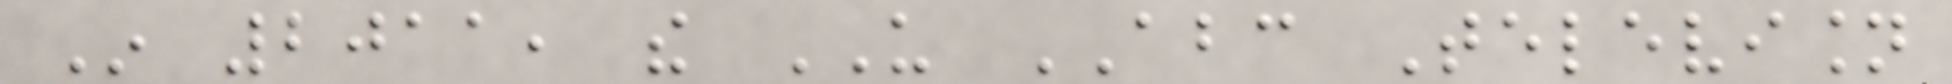In 2011, the US ABC Television
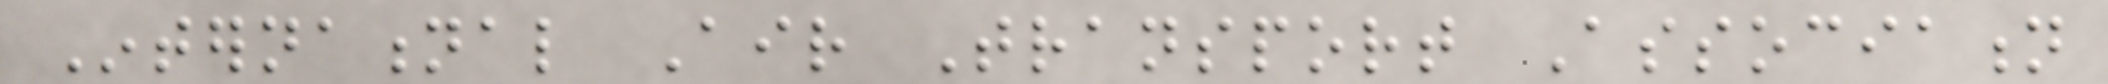International Air Transport Association
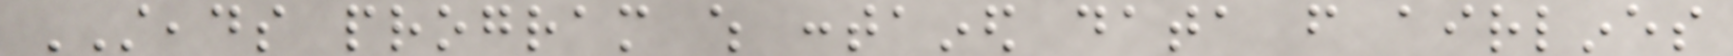STEADS program which contained data from airlines
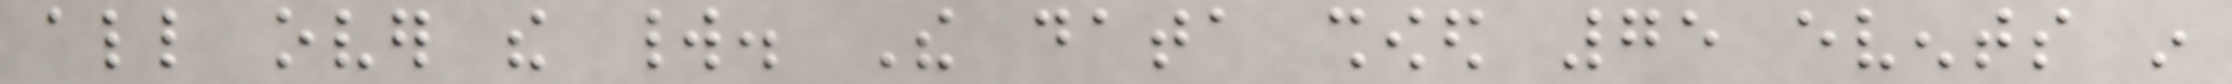all over the world. The data showed 75 events in
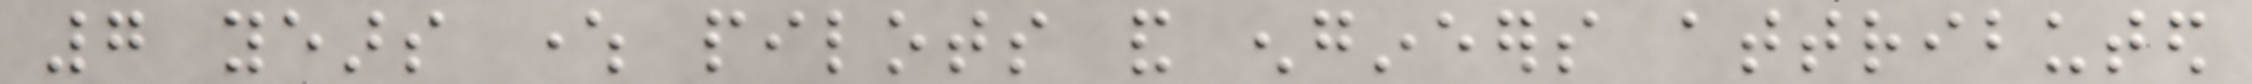7 years where pilots and engineers attributed
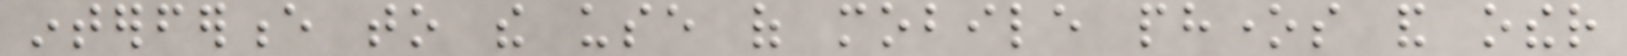interference to the use of mobile phones and other
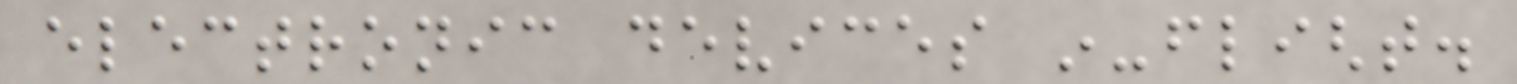electronic devices in-flight.
